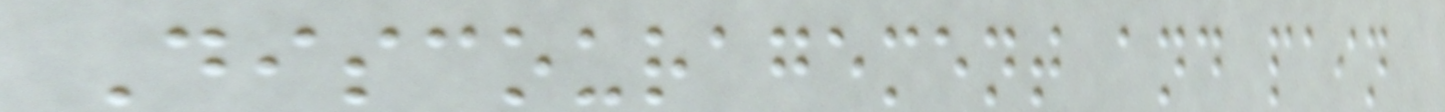Discouragement and pain
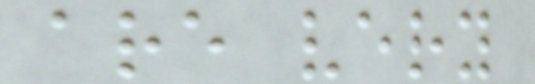are very
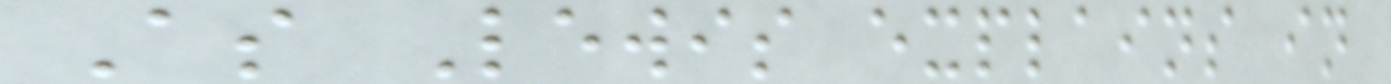As Lewis explains in
